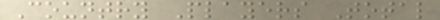Country Players Total
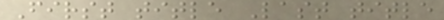First title Last title
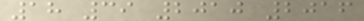18 39 2010 2016
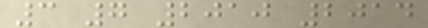3 7 2010 2014
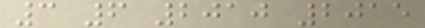3 6 2010 2015
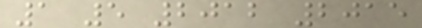1 5 2012 2015
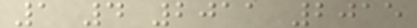1 4 2011 2015
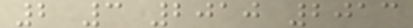2 3 2010 2013
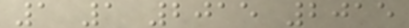1 1 2015 2015
